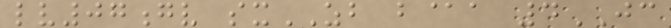lv07gv sxZB b@a 4JC
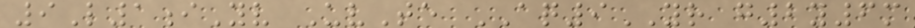9L1iYv UvTe AQ9YR g2y6m
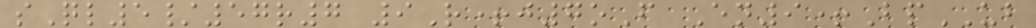sQl5/57r7 9R+j7oF En9+BpUB
